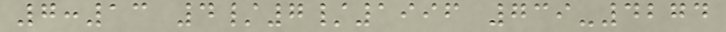7:13 4/7/1996 739-4274
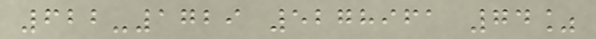622-1729 5278961 74%
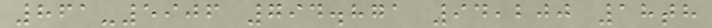861-5906 794.871 94,200 18th
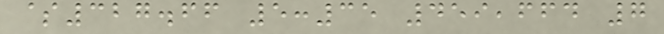$327.66 5:35 459,664 7
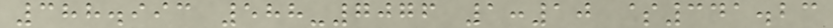388.993 588-7076 1:10 $341.23
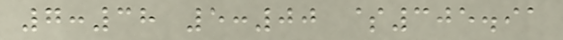7:38 5:00 $305.91
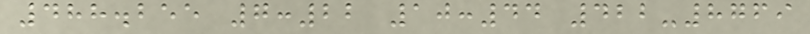488.255 7:22 10:44 422-8769
